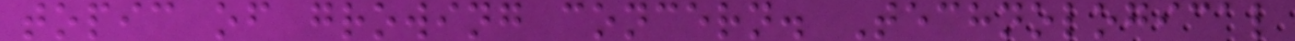topic of growing concern. Technological
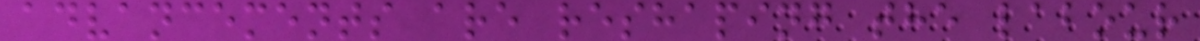advancements are reshaping the labour
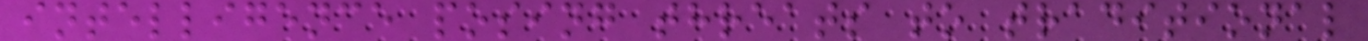intelligence posing threats to traditional
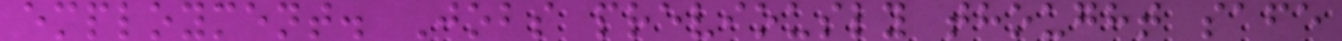employment. Jobs previously thought safe
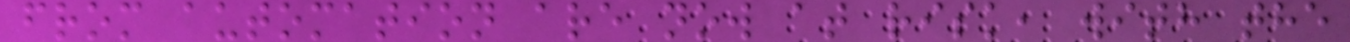from automation are now at risk, with the
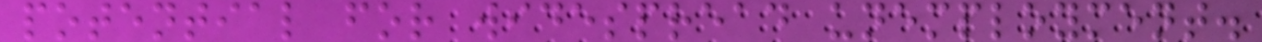potential for widespread unemployment.
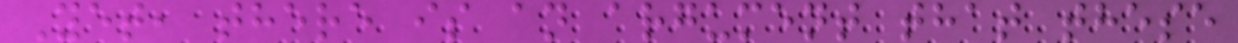Yet, there is an argument that these
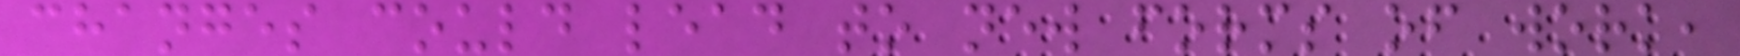changes could lead to new forms of work,
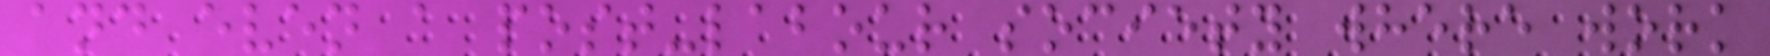and even a post-labour society where work
